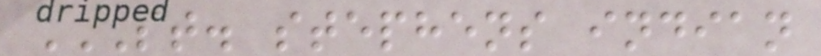ST. STEPHENS INDIAN
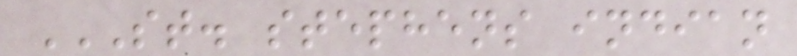ST. STEPHENS INDIAN
